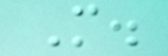M.
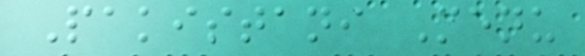Pakistani Menu
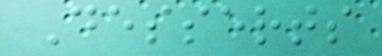Desserts
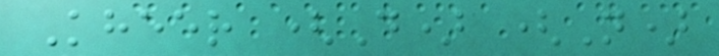Kheer (D) (N)
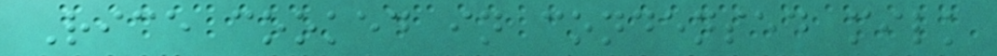Rice cooked in condensed milk
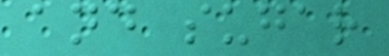and sugar
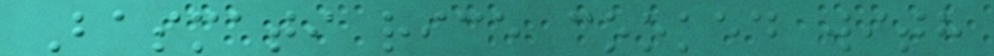Basmati rice cooked with
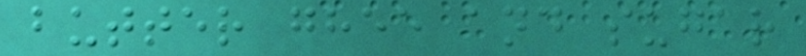butter ghee and sugar
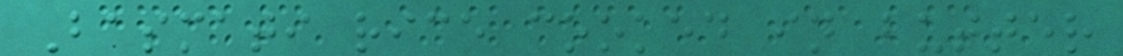Basmati rice cooked in butter
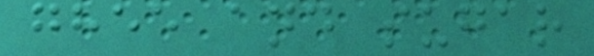ghee and sugar
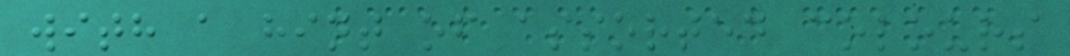with a hint of assorted colours
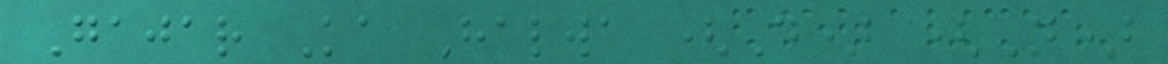Gajar Ka Halwa (D) (N)
